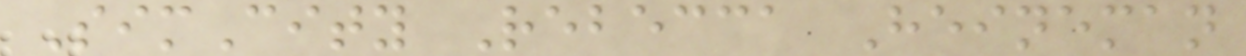SimCity Rebecca Heineman
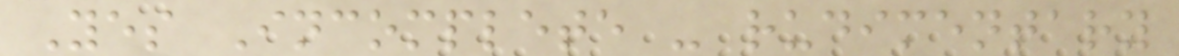Yes Incomplete - rudimentary
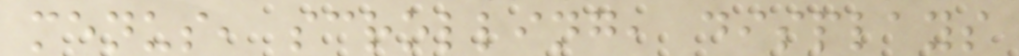menus, scrolling, displays
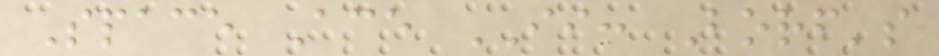Space Ace II: Borf's
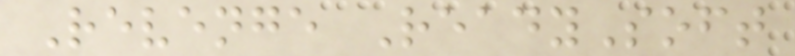Revenge ReadySoft
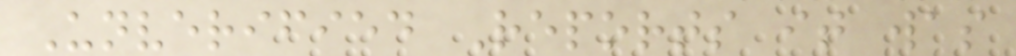Unverified Reports it was
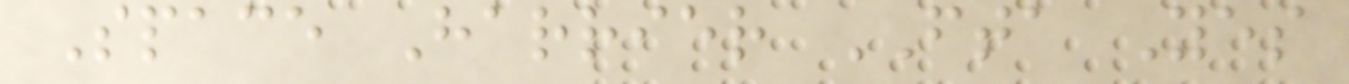Space Harrier FTA Yes
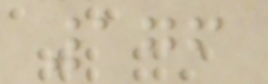176
